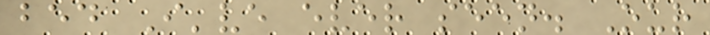bed I've ever seen. Our
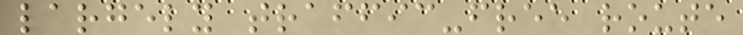largely traffic-free route
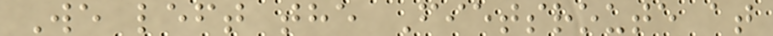We left the Fietsroute at
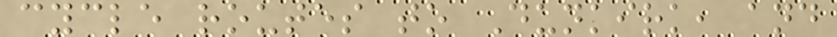cycle routes to Dunkirk, and
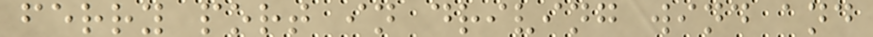ferry port in driving wind and
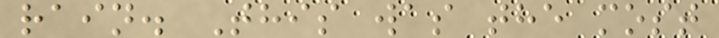rain. This was the most
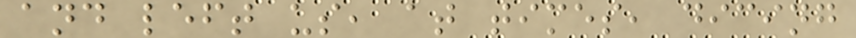and left us, at times, dicing
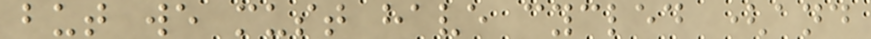but we must have cycled (and
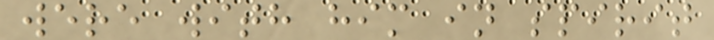were with him in spirit
